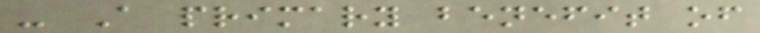- A primary benefit of
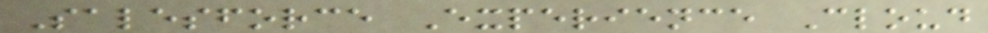Salesforce Experience Cloud
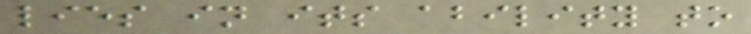lies in its ability to
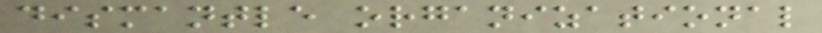dismantle organizational
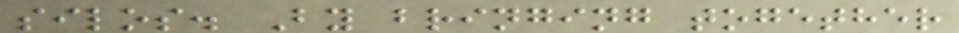silos. By bringing together
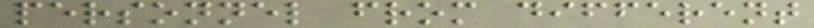personnel from different
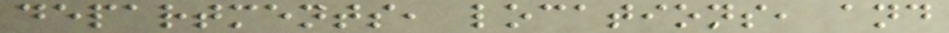departments, locations, and
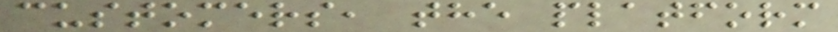customers, the platform
